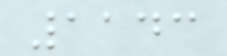1143
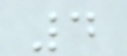4
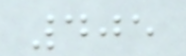405
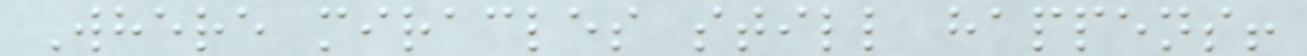Where miracles still happens!
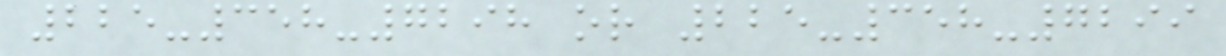225-358-7298 or 225-358-7299
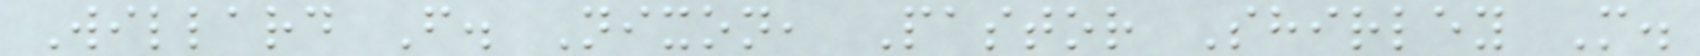Willard F. Nixon, Pastor Shirley M.
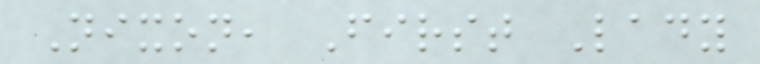Nixon, First Lady
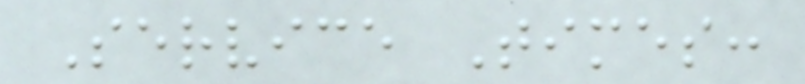Service Times:
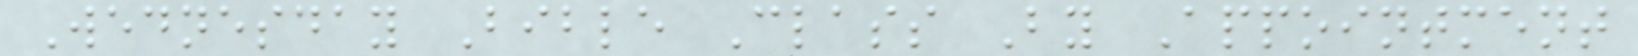Wednesday Bible Class By Appointment
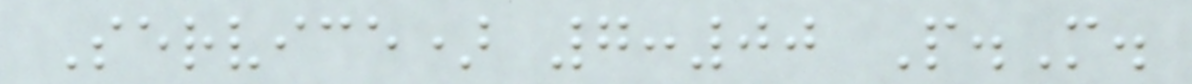Service) 7:00 P.M.
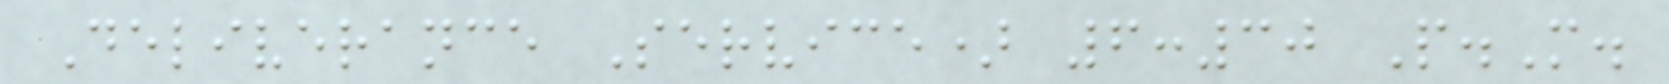Deliverance Service) 6:30 P.M.
